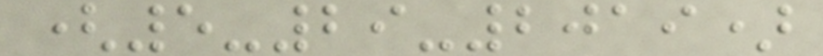(5-29-2019)
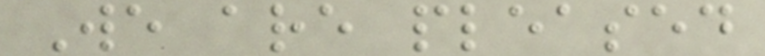We are pleased
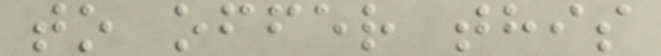to offer this
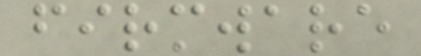firmware
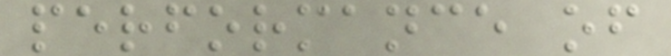performance of
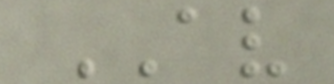AV
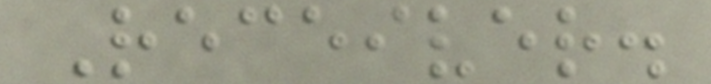Receiver.
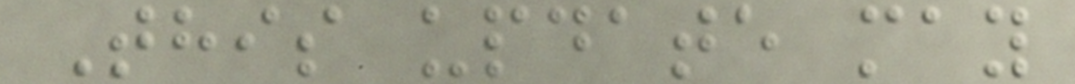This update may
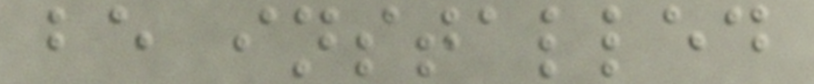be installed
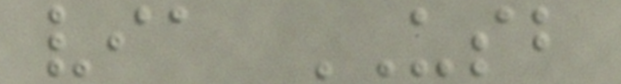via USB
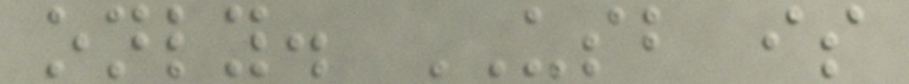only. USB is
